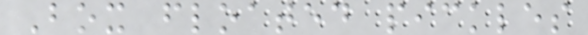Box floated pickles
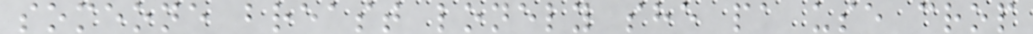someone breast lonely she pa use crop
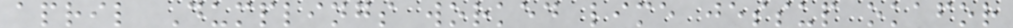april Dumplings worked lime jessup okafor
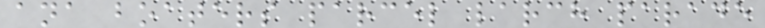ana boaters parcel larch parade
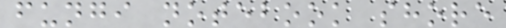fungi notebook shore
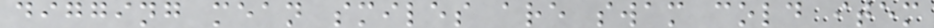digging mean smiles are swam cold item
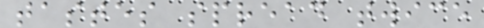tastes spread twice
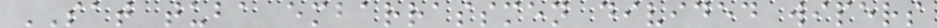SAT tuba embarrassmen divided wipers
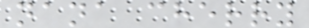nana cherry
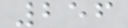256
